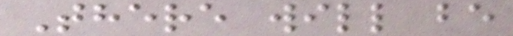There will be
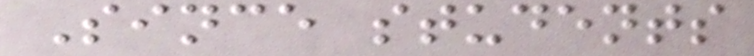Since students
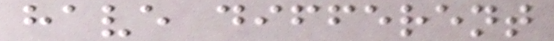have different
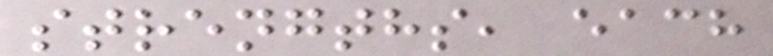strengths, each
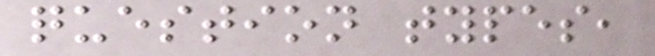question types,
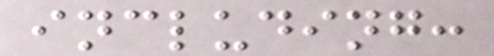including:
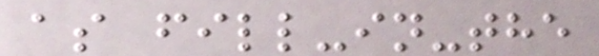as fill-in-the
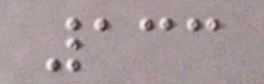133
